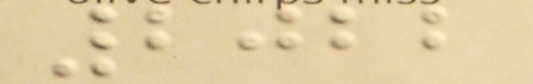2022
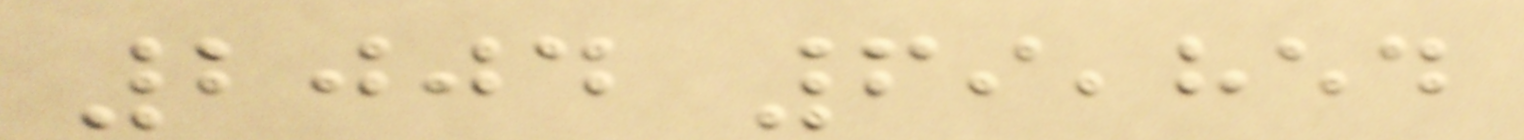2004 69,854
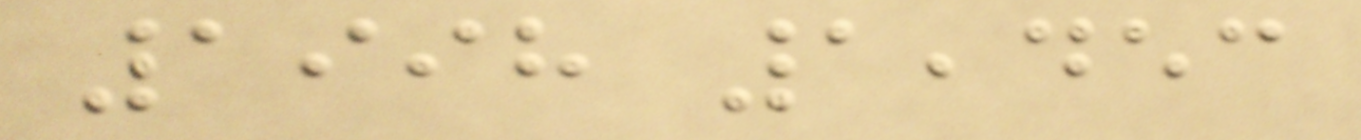1998 1,453
